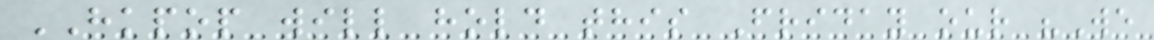HKPOP will hold this Friday our "We
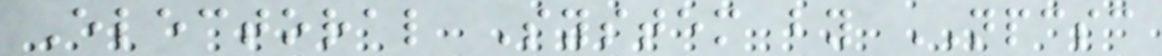Electoral System by NPCSC
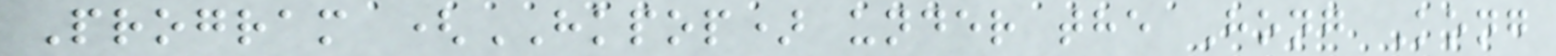Program (HKPOP) under the Hong Kong
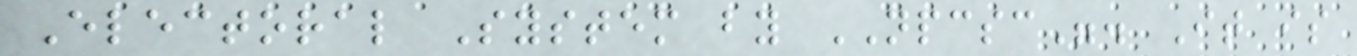Electoral System by NPCSC". It is
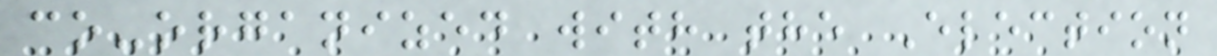co-organized with the Election
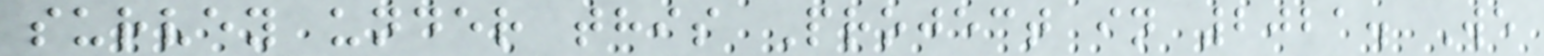survey under this Project in 2021. We
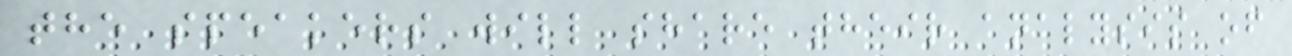the speakers will share their analysis of
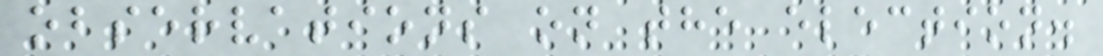observations on the election.
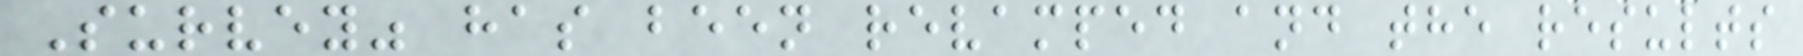Survey" has been revamped and the results
